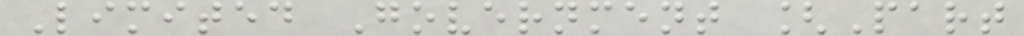Limited Government [Part
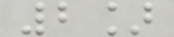2]
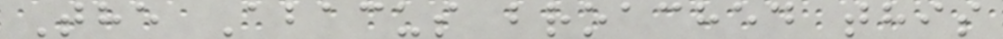The Abacus broached this
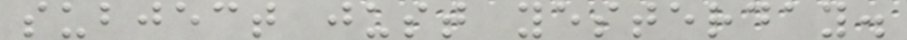subject just yesterday.
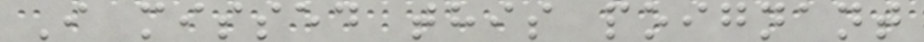I missed this poignant
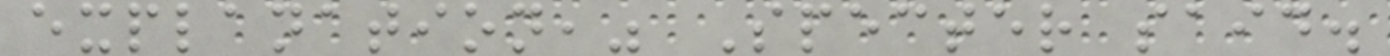explanation," Specter said.
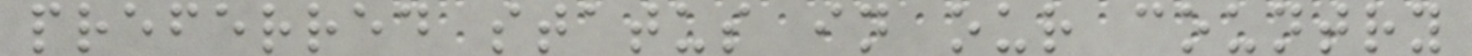preferred status in our country
